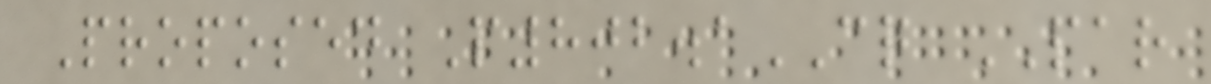Proposed P802.1CQ PAR
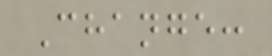Change:
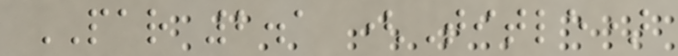PAR 2.1 (Title)
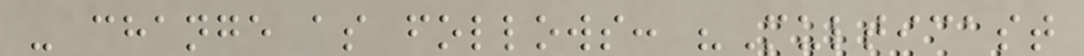- change as follows: "Multicast
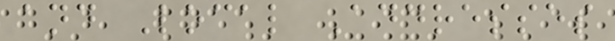and Local Addresses
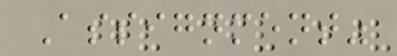Assignment"
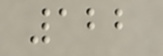122
